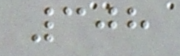308
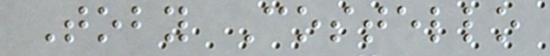Toby Costello
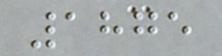1875
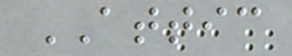ATTIC
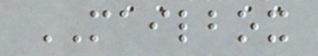MAILBOX
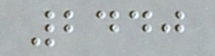2440
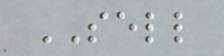SELL
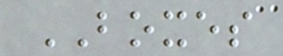BOXES
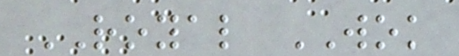ROYAL WOK
